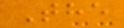The
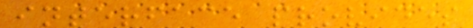interface provides
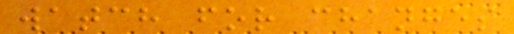watch for changes
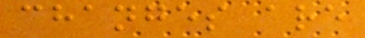changes are
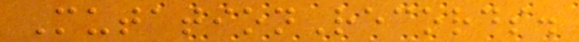MutationRecords.
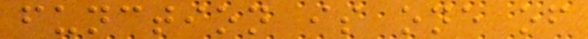function is one of
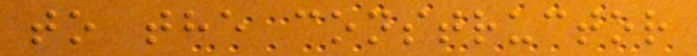to the constructor
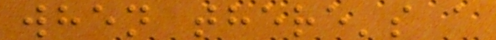when there's a
